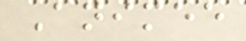Animee
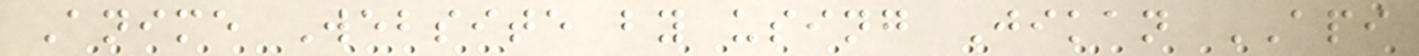Anime Website by using Jikan API
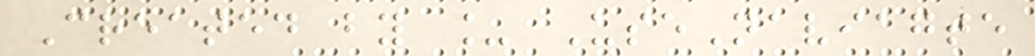Created by _ UseNaviagte
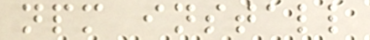npm install
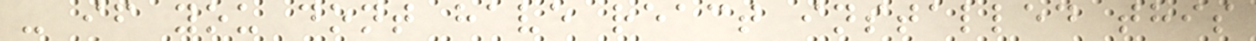- if you dont have react installed this
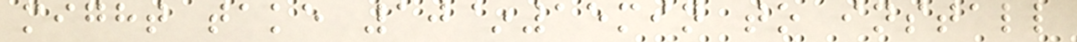might take 10~15min to install
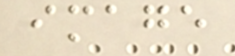image
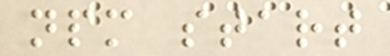npm start
